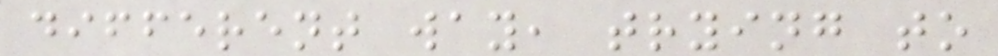different way, trying to
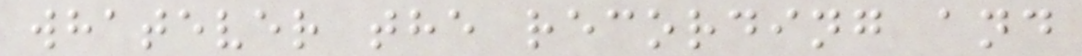whatever the recording and
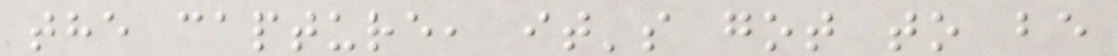the capture, it's got to be
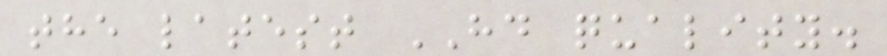the latest HD quality.
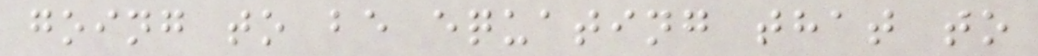going to be equating that to
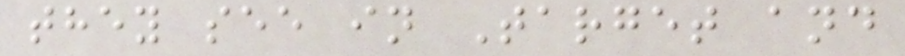they see in Target and
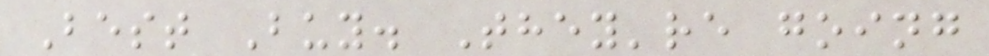Best Buy. They're going
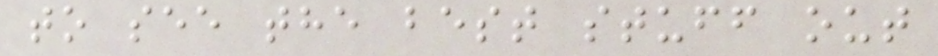to see the best stuff out
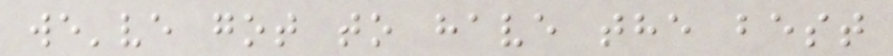we've got to have the best
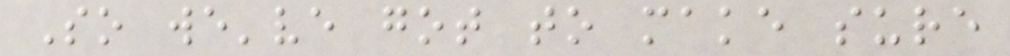So we've got to make sure
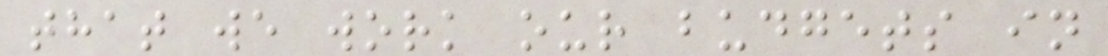that we work our budgets in
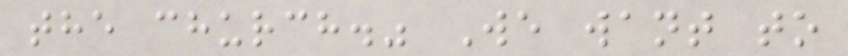the church." We want to
